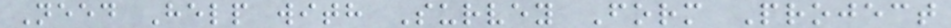Need Help with Survey Form Project
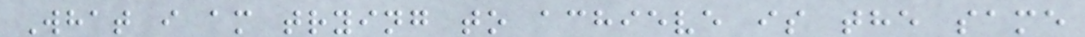What i am trying to achieve is the same
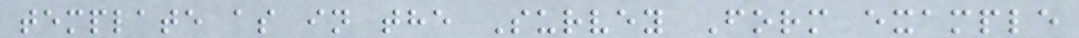template as in the Survey Form example
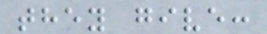they give:
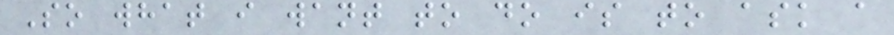So what i want to do is to ask a
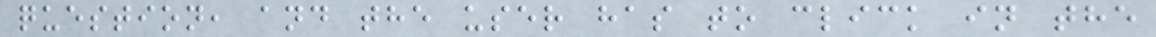question, and the user has to click in the
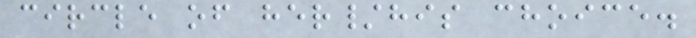circle of her/his choice.
